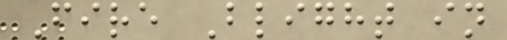Fire Blight in
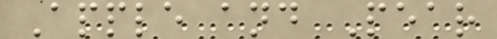Apple and Pear
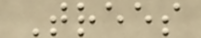Trees
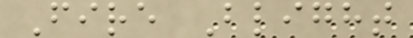Fire Blight
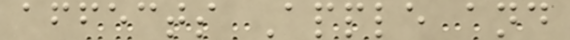affects Apple and
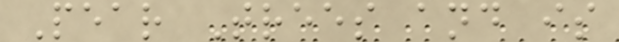Pear Trees and is
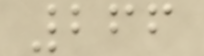266
